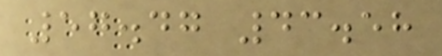57.47 43.58
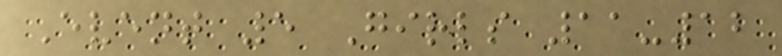Event 5 Girls 11-12
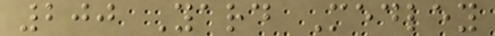200 Yard Medley
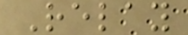Relay
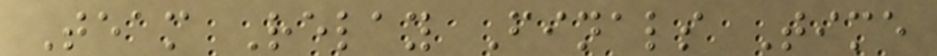Team Relay Finals Time
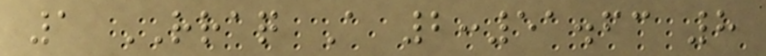1 RRAQ A 2:51.63 8
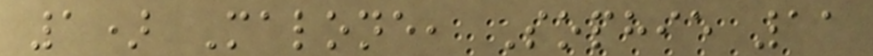1) Malone, Sophie 11
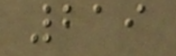219
